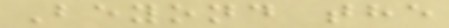Beyond the
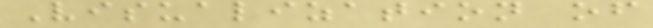Visualization of
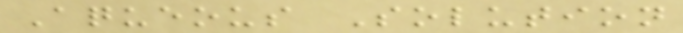Aqueous Solution
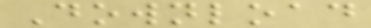Download
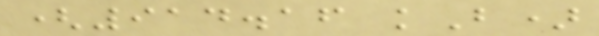(914.16 kB)
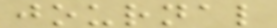journal
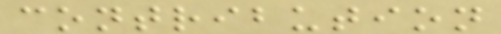contribution
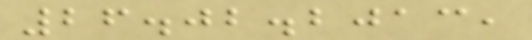26.02.2013,
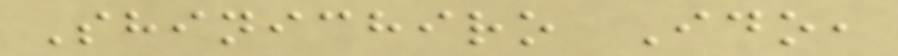Shinichiro Ido,
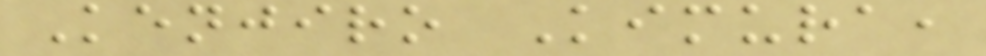Kenjiro Kimura,
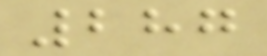287
